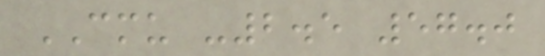CMU -2.5 57.0
